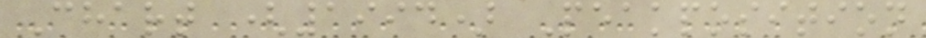Chart (1994) Peakposition
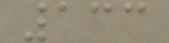133
